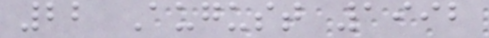22 August 1992
